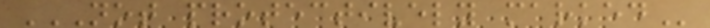NOT PROTECTIVELY MARKED
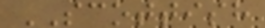SCOTTISH
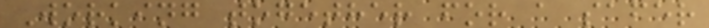Working together for a safer
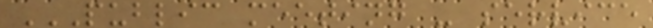PUBLIC MEETING - SERVICE
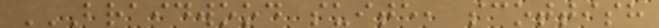BRAIDWOOD SUITE, SCOTTISH
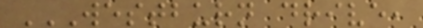WESTBURN DRIVE,
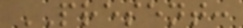PRESENT:
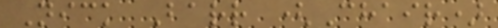Nick Barr (Chair)
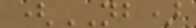(NB)
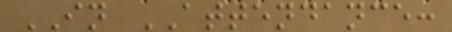IN ATTENDANCE:
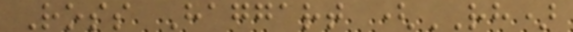Ross Haggart (RH)
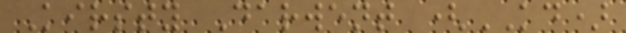Kirsty Darwent (KD)
